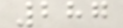287
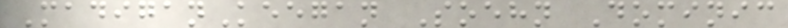MadiganKeegan Soehn Dominic
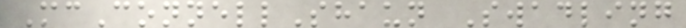McConnellShaun Swadling
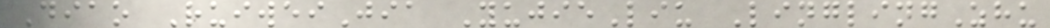Diao RuiweiJia YujieLiu LinglingZhu
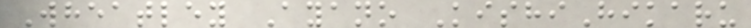Wheatley Ayano KishiHikaru
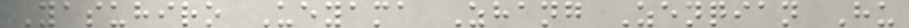Yasuhiro Ueyama Zhang Zenqian Hu
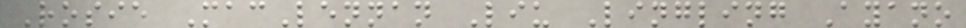Rosie MacLennan Liu Lingling Ayano
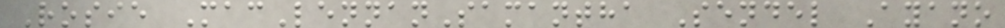Rosie MacLennanSamantha Sendel Ayano
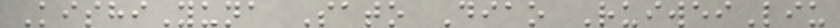KishiYuna Sato Diao RuiweiLiu
